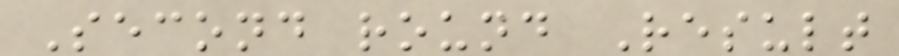Second round Result
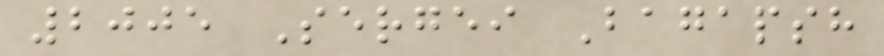2005 Sergei Bagapsh
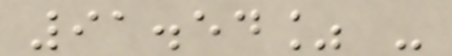91.54% -
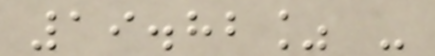19.82% -
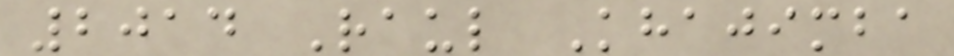2014 Raul Khajimba
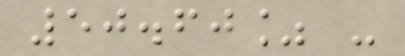50.60% -
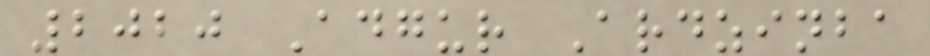2020 Adgur Ardzinba
